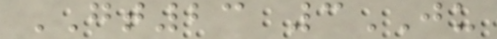GT23 3JU
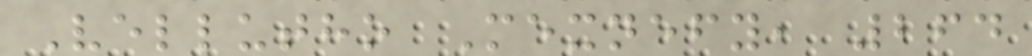Vellutho Mexnefy, 264
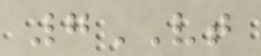7VT
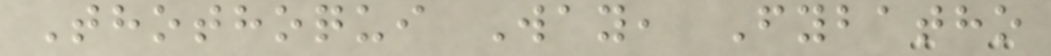Thothoqui Way, Fybatho
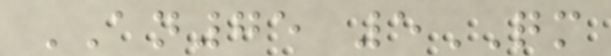AN75 5QM
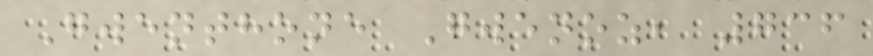Gwenthone Gwenoz, 736
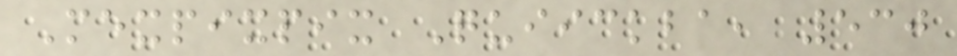Mexpixpix Quiickba, 530
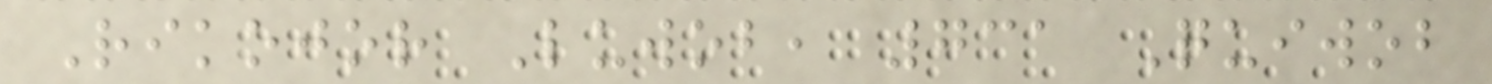Rikojor Luwob, 731 Quiwob
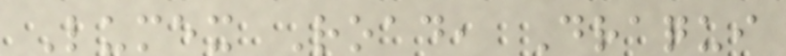Lumex Road, Draqui
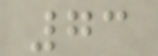73
